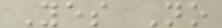Yes No
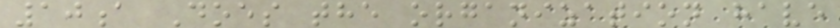10a Does the organization have
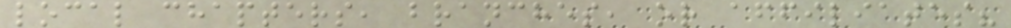local chapters, branches, or affiliates?
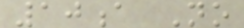10a No
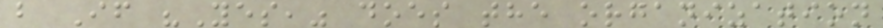b If "Yes," does the organization
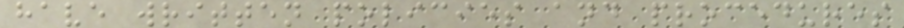have written policies and procedures
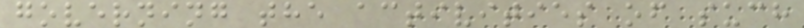governing the activities of such
